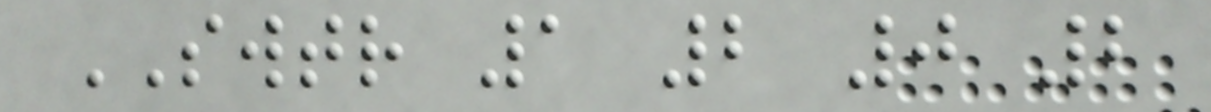SWTR 1 2 0 2
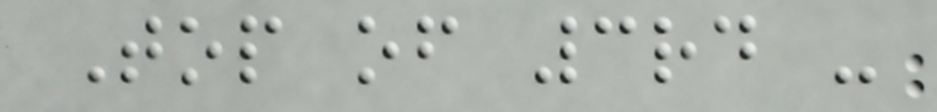Top of 3rd -
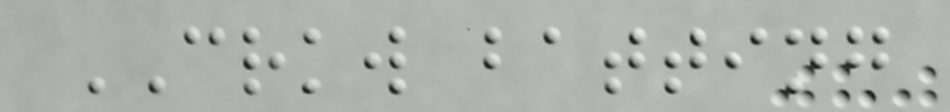CRKW batting
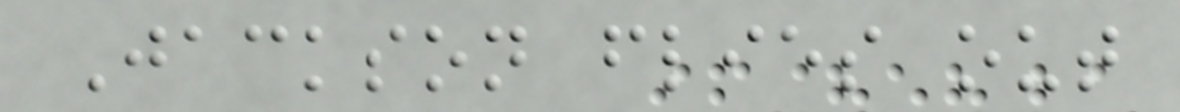Jackson flies out
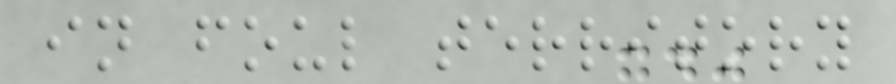in foul territory
